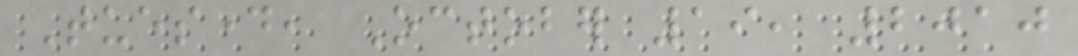Tuesday, October 19, 2010
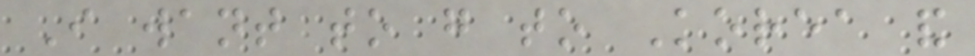I want to go to Korea and
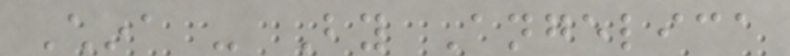China - By Angelica
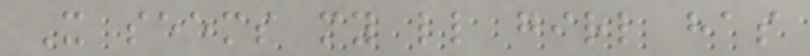It seems my little girl has
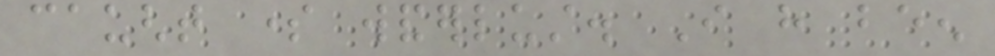caught some wanderlust. I have been
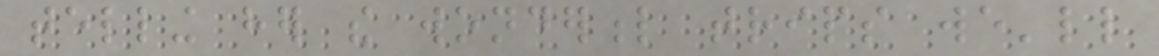telling her the wonderful trips we'll
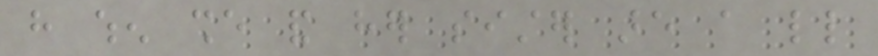have when she and her sister are a little
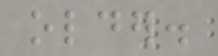older.
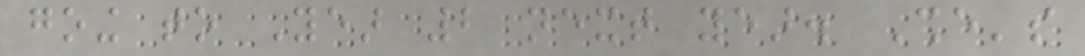going to Year 2 next year. She's
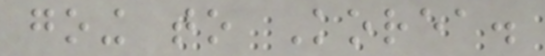going to Korea.
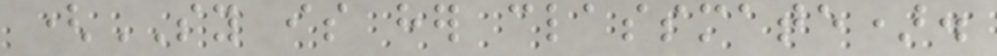(SY is her classmate).
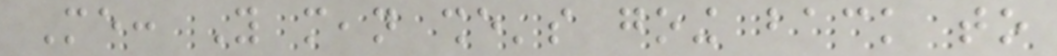Me: You mean she's going back to
